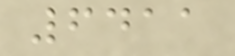6411
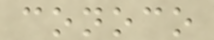conoco
